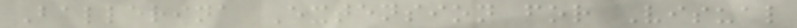Ballerina Extension for Visual
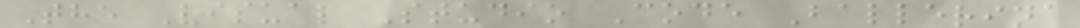The Visual Studio Code Ballerina
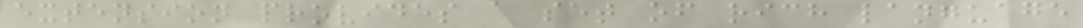extension provides a set of rich language
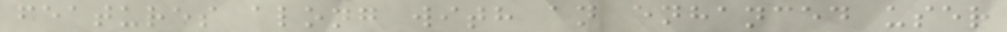features along with an enhanced user
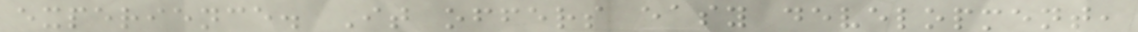experience. It offers easy development,
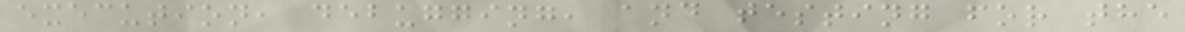execution, debugging, and testing for the
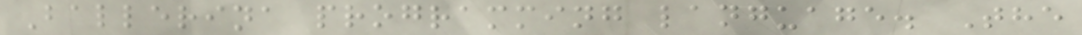Ballerina programming language. The
